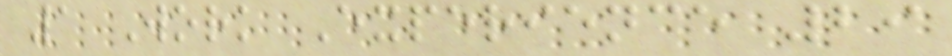1 Work Experience 29
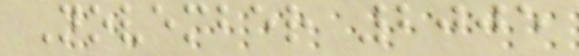November 2005
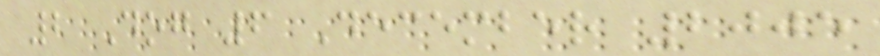2 Dog 6 December 2005
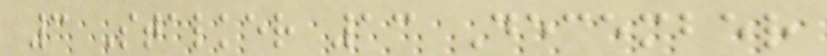3 Stalker 13 December
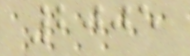2005
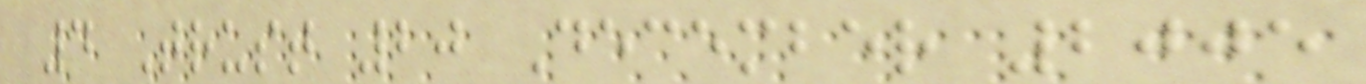4 Trust 20 December 2005
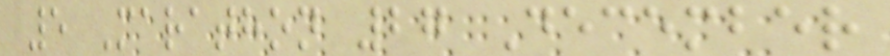5 Marathon 27 December
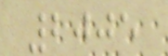2005
